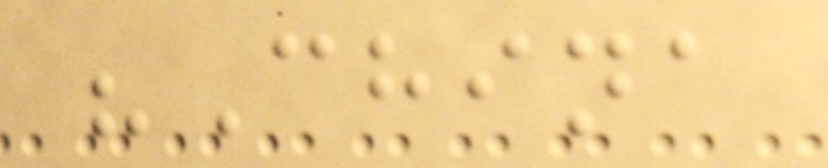"China
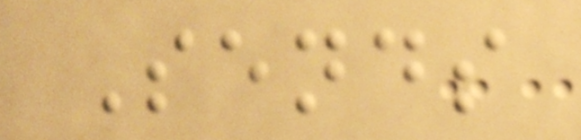Sends
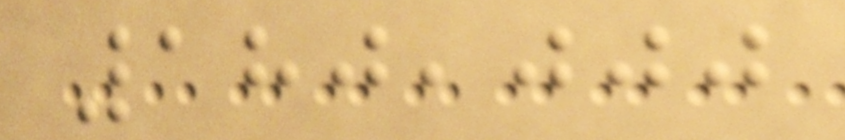180,000
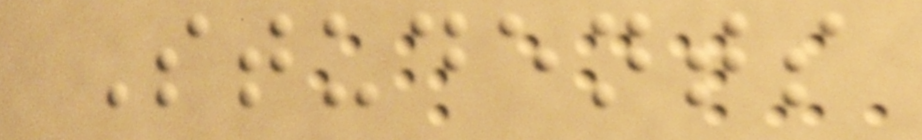Students
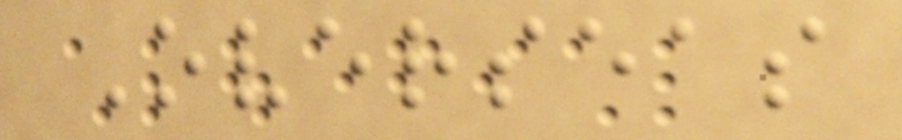Overseas
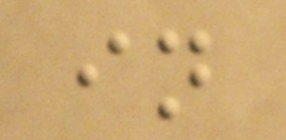in
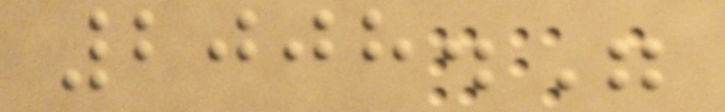2008."
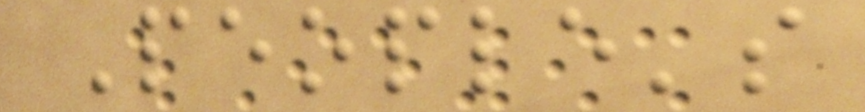People's
